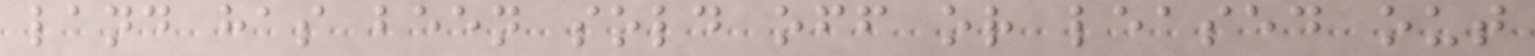land has been sold off or leased out
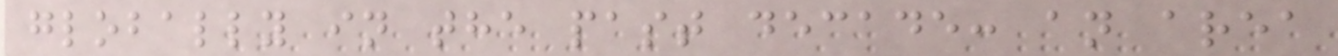globally in the past decade: an area
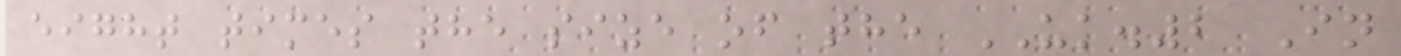eight times the size of the UK.2 In
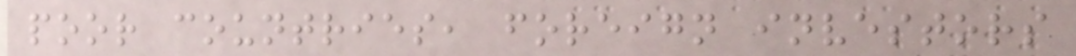poor countries, foreign investors
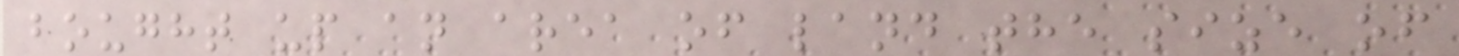bought up an area of land the size of
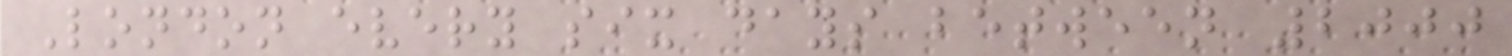London every six days between 2000
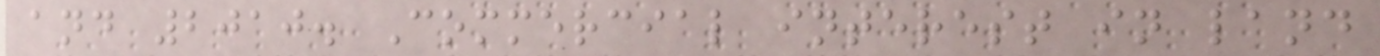and 2010. Commercial interest in land
